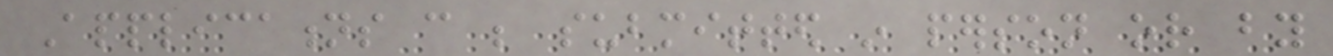Applications can be submitted in person or by
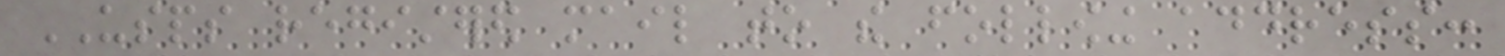USPS registered mail to the following address:
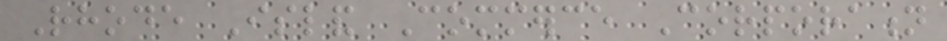Rhode Island Commerce Corporation
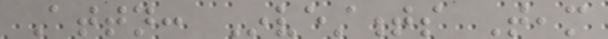Attn: Investments Team
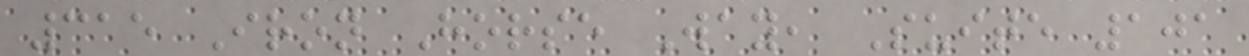315 Iron Horse Way, Suite 101
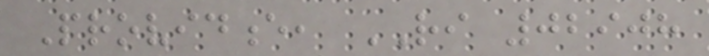Providence, RI 02908
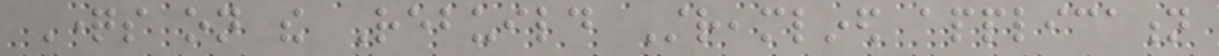Questions on the Rebuild Streamlined application
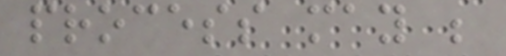process may be
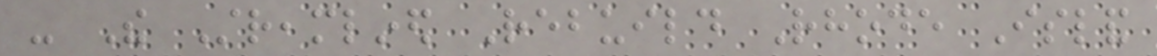- The Streamlined Rebuild Rhode Island
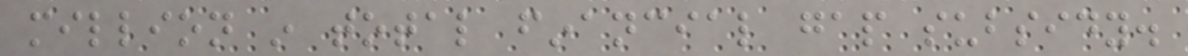million in total financial gap subsidy.
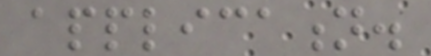application.
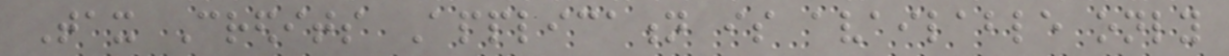Tax Credits Application is available only
